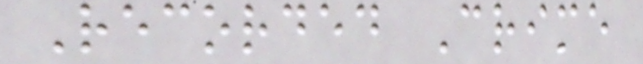Recorded Crime
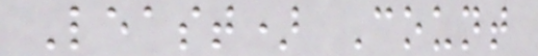Least) Count
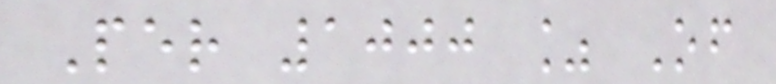Per 1000 % Of
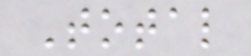Total
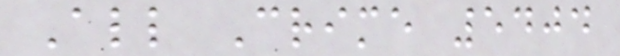All Crime 5404
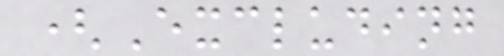(Excluding
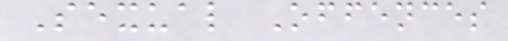Sexual Offences
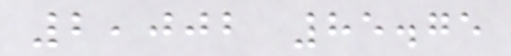2,002 85.75
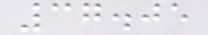37.05
